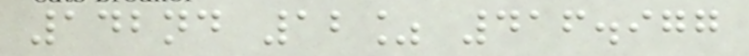142nd 12% 416.977
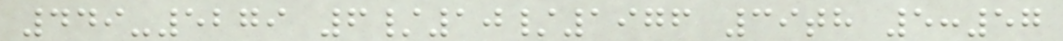449-5279 6/10/1976 39th 5:57
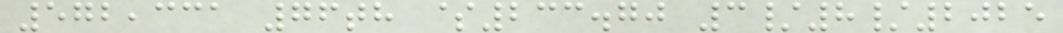572,331 76th $233.70 3/8/2025
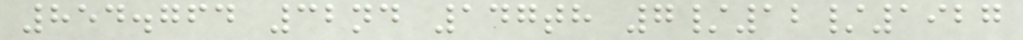854.764 32nd 147th 7/12/1927
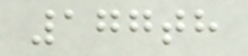177th
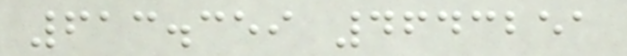613.359 4643251
